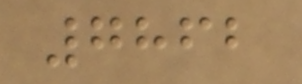7862
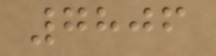7806
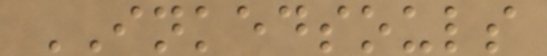INKEDSOULS
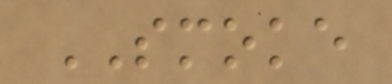SMOKE
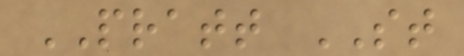PRATT ST
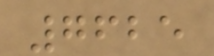7625
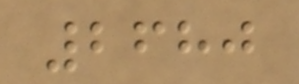2680
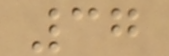37
